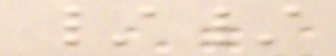//
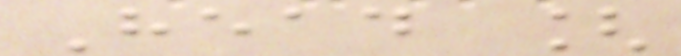Head [
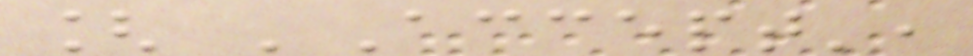[ 'Accept',
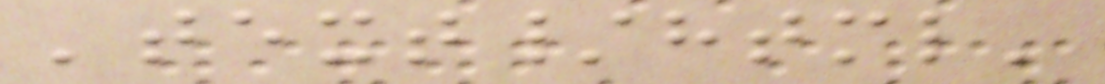'text/html'
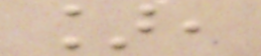],
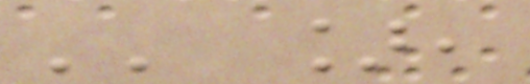'' ],
